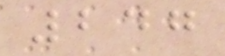247
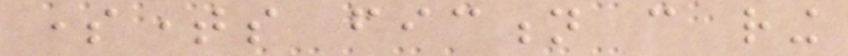sometimes fiction can ring
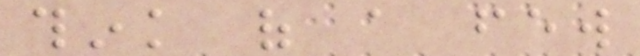think of a few
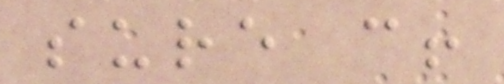sure can!
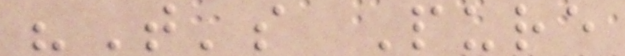"That's Pure
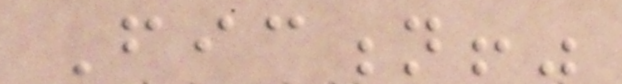Fiction!"
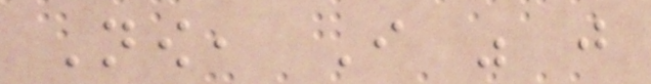Now, I was just
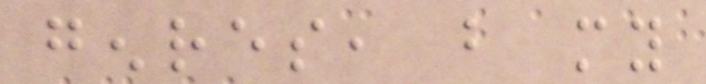genres, but my
